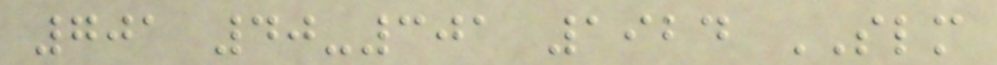701 40-301 1924 SLM
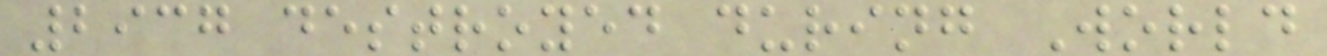2937 destroyed during World
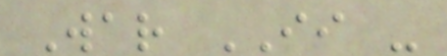War II -
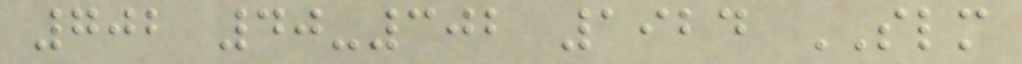702 40-302 1924 SLM
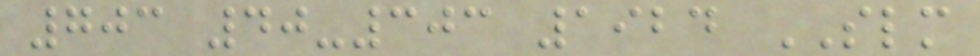703 40-303 1924 SLM
